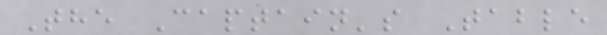The Captain's Table
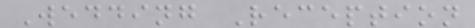Wedding Reception
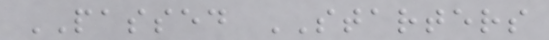PASSED STARTERS
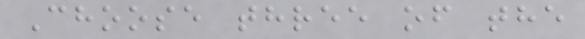Choose three of the
